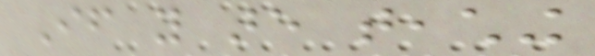If you are teaching
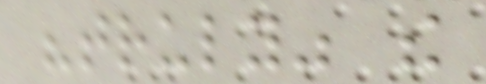"truly" the
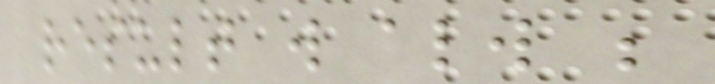result will always be
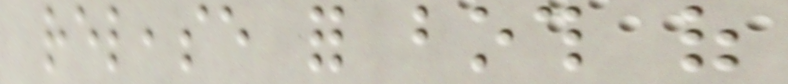release for both of
